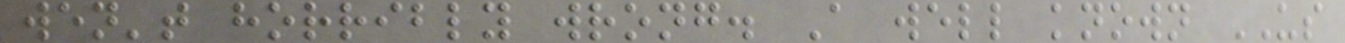wen't horribly wrong. A well known US
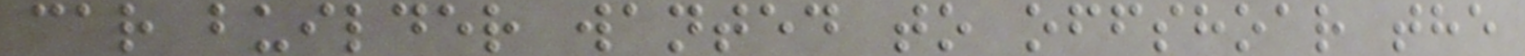car builder wanted to offshoar the
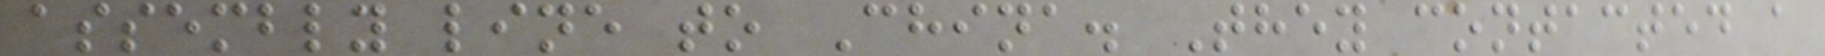assembly line to China. They contacted a
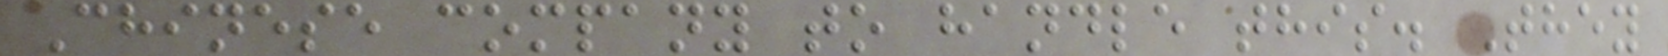Chinese company to handle this. They
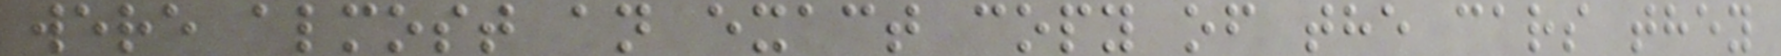were almost an exact copy of the cars they
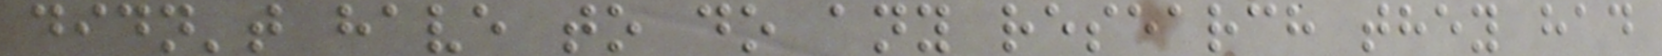didn't have to do any research they had
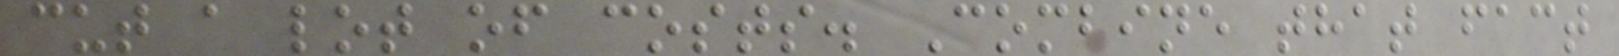cut a lot of costs. Combine that fact
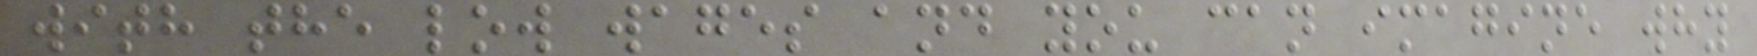with the low wages and you can imagine why
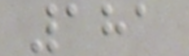181
